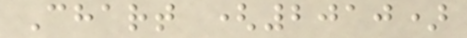Chart (2010)
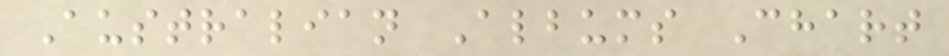Australian Albums Chart
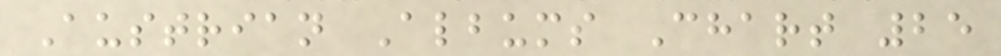Austrian Albums Chart 25
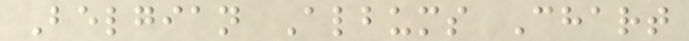Belgian Albums Chart
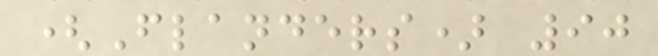(Flanders) 90
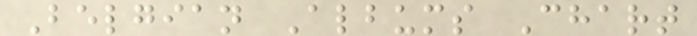Belgian Albums Chart
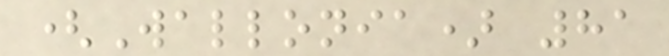(Wallonia) 81
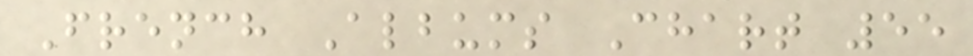French Albums Chart 55
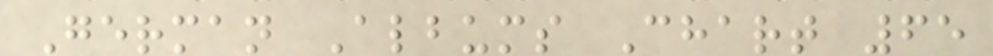German Albums Chart 65
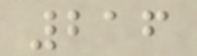216
